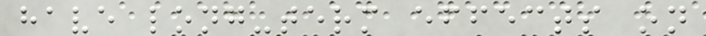have long-term effects on
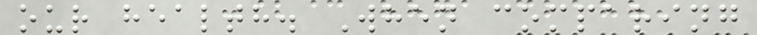our health. When comparing
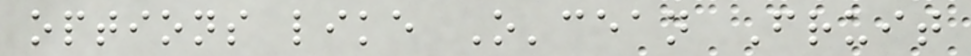options like O'cean Fruit
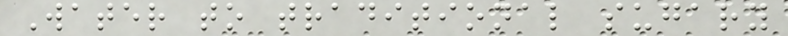Water to traditional sugary
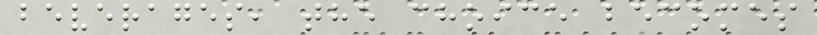beverages, the choice becomes
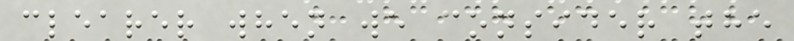clearer when we consider the
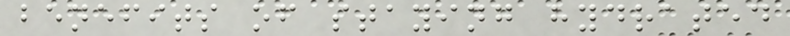benefits of staying hydrated
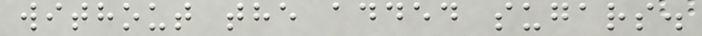without the added sugars.
